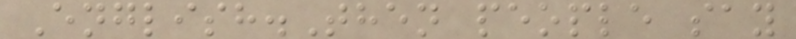English.Then people say
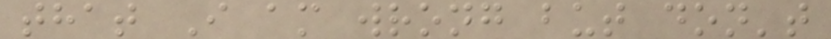that I am wrong but don't
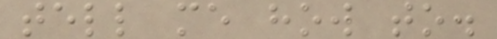tell me how to.
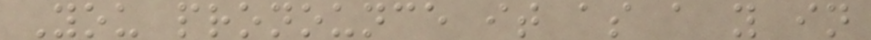You pronounce it as a y in
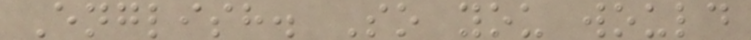English. So you would
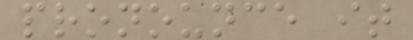pronounce it
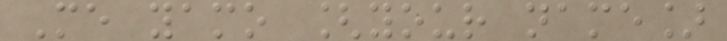Me yamo [your name]
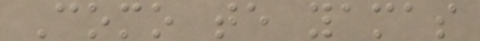Como te yamas
